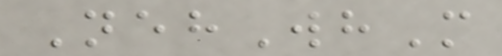NehWhM
